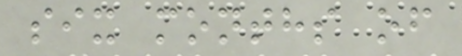six months of
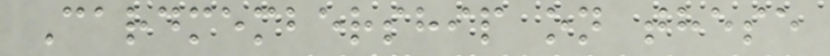Cardmembership on these
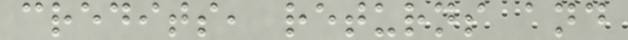credits, returns and
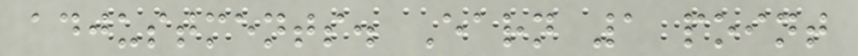adjustments. Earn 1 point
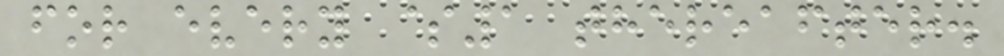for every $1 thereafter.
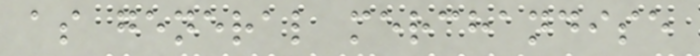as general merchandise
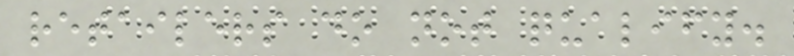retailers do not qualify.
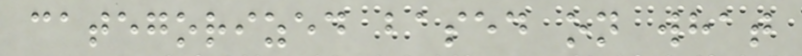categorized based on what
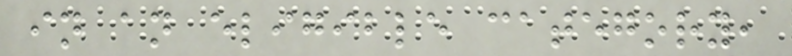in an eligible category,
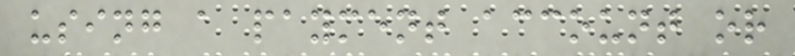using a payment account or
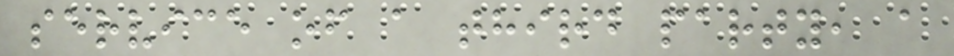service of a third party, a
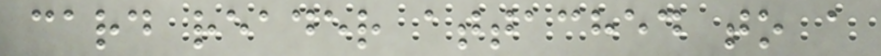card reader attached to a
